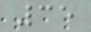35
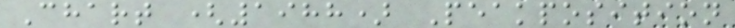Chart (1988) Peakposition
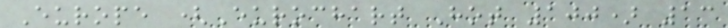Europe (Eurochart Hot 100) 13
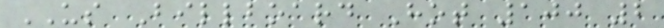US Billboard Hot 100 2
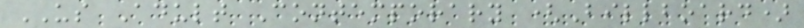US Adult Contemporary (Billboard)
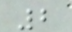2
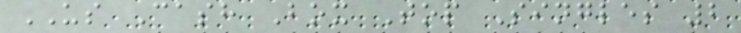US Cash Box Top Singles 2
